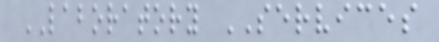LABORATORY SERVICES
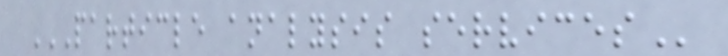PARTICLE ANALYSIS SERVICES
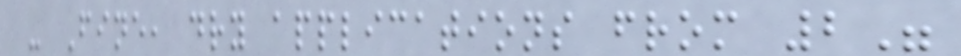- Fine, dry applications from 2"
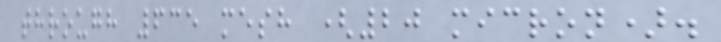through 635 mesh (20 micron).
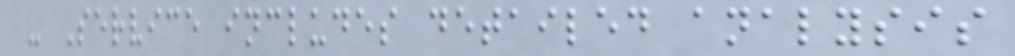- Service includes detailed analysis
